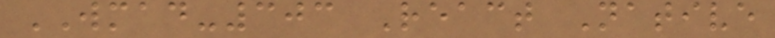WMAD-303 React Native
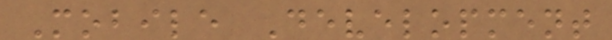Mobile Development
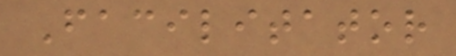Facilitator
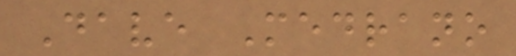Dave Medrano
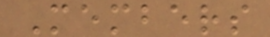Members
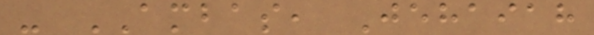- AMBAS, Jehaiah
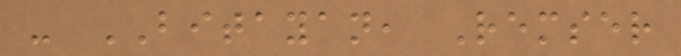- BITAYAN, Remser
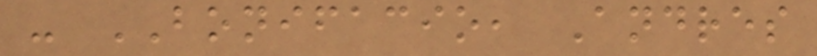- BONIFACIO, Andres
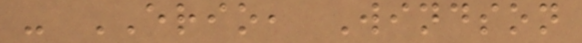- ERIO, Windson
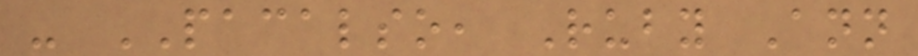- PACALSO, Ruby Ann
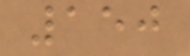150
